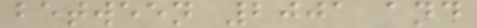between 2001 and
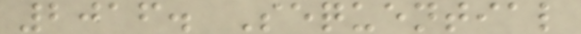2016. Sequential
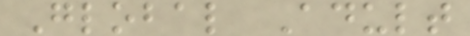Global Adult
